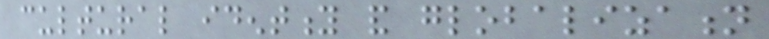cultural identity and globalization
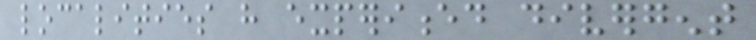localities have experienced divergent
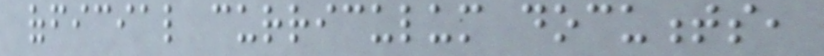official curriculum documents,
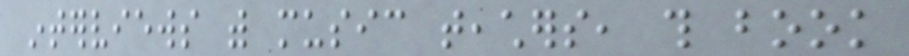interviews with music teachers, this book
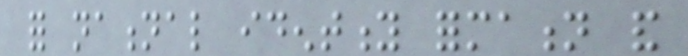for national identity formation and
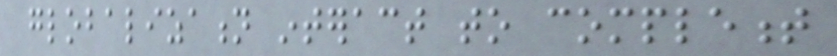globalization interact to complement
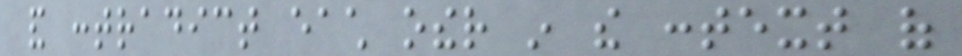and contradict each other in the context of
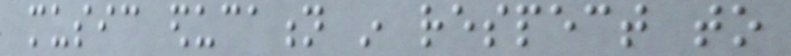music education in respect to
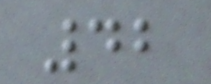42
